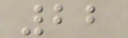22
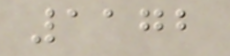1172
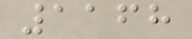1168
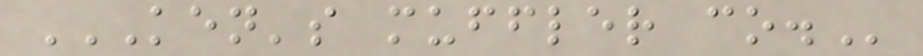KEN'S MUFFLER CO.
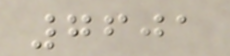7601
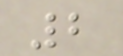2
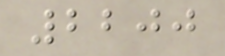2200
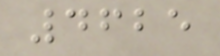4625
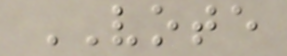VOTE
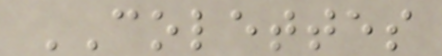COLETTES
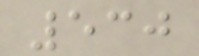530
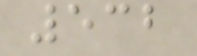532
